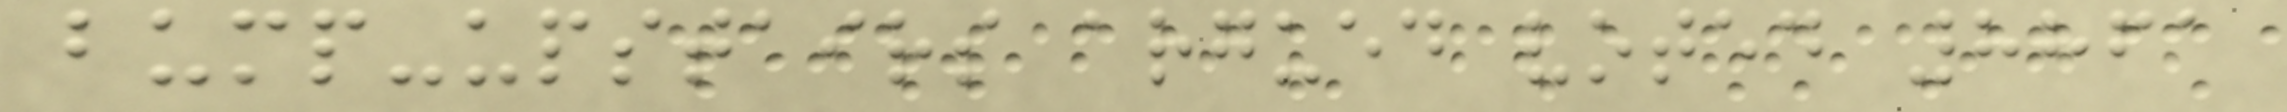bump-upstairs argued voted 8861
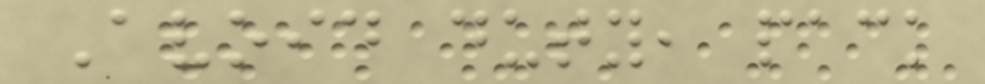Avoid duty, pack
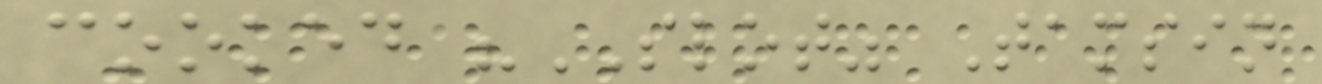cooked "SLOT" Tamsin
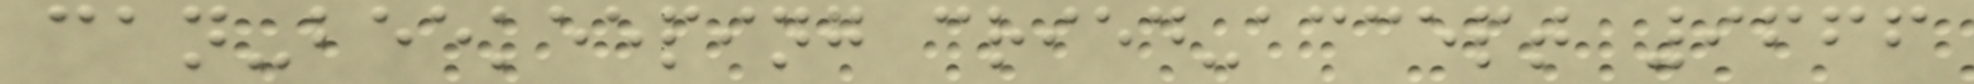can-beekeeping cried-accept 9666
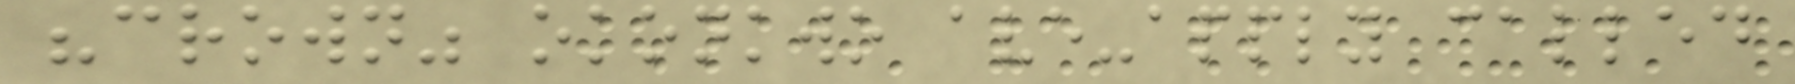"crown" okonkwo ave-apply called
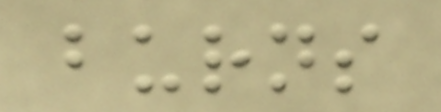burns
